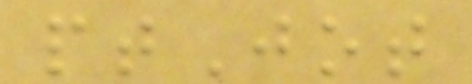ptJot
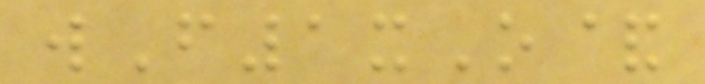wF1xO&
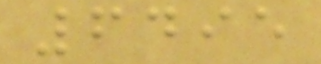6495
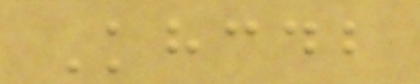Khcdb
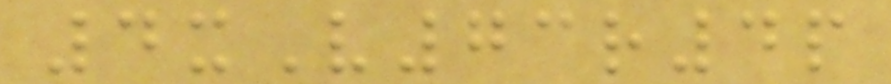4xV73r4p
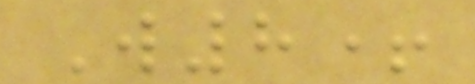W8+
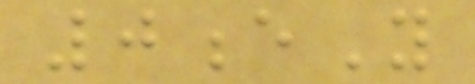0eY
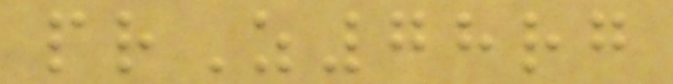prZ78rg
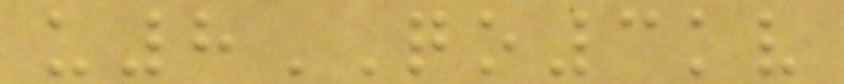u8QO3kv
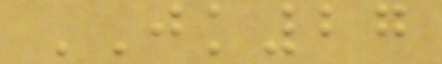JK27
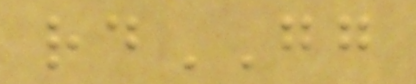rdGG
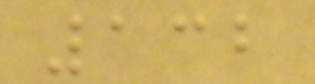132
